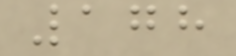178
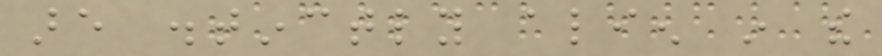are distinctly alien in the
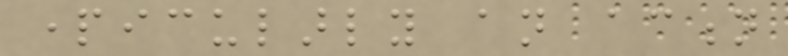particularly an action
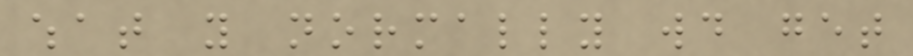what you normally would get
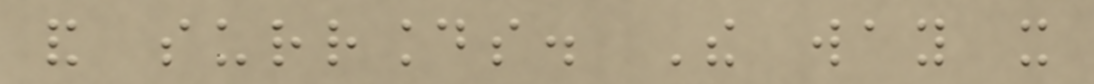and surrounds. The way it
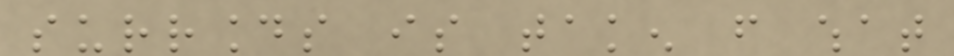surrounds is taken from what
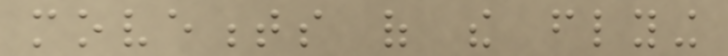movements of the flying
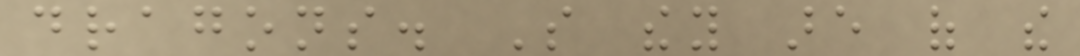dragons. So they are of the
